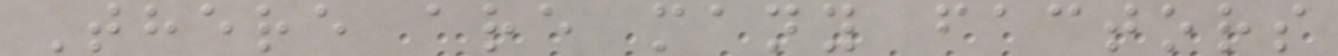There are many factors
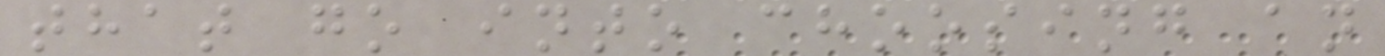that go into choosing an
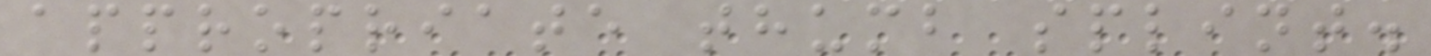appropriate thumb splint.
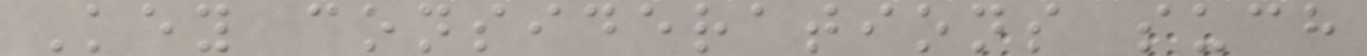Key considerations such
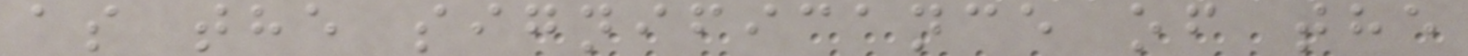as the significance of the
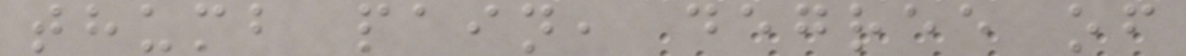thumb pain, degree of
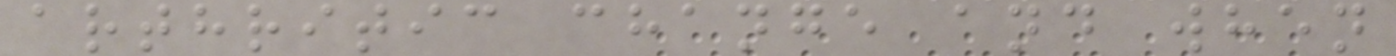arthritic change and when
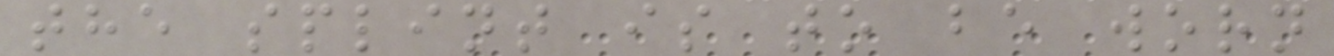the splint is to be worn
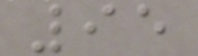95
